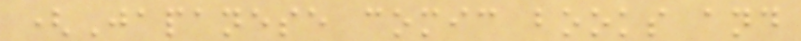(Japanese comic books and
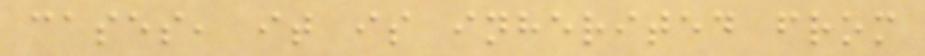cases, it is inherited from
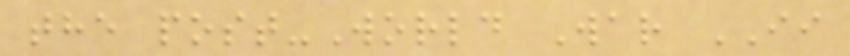the post-World War II
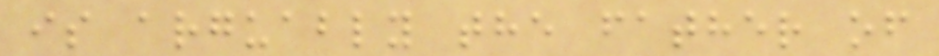is arguably the father of
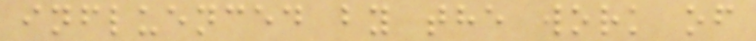influenced by the work of
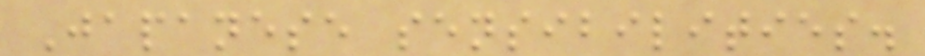Japanese sensibilities.
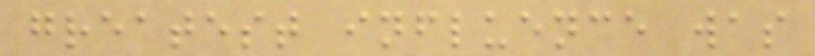greatest influence was
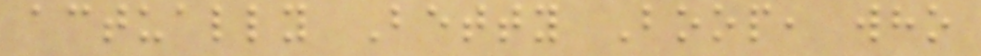actually Betty Boop, who
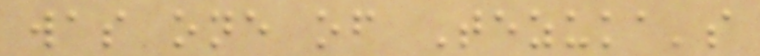was one of Tezuka's
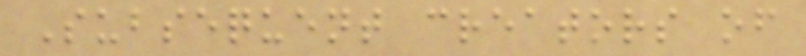Subsequent creators of
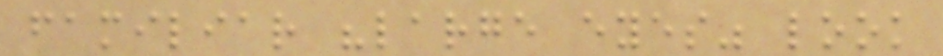familiar "large eyes" look
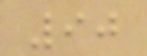90
